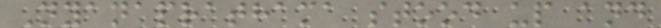Nyanaprathama stood up and
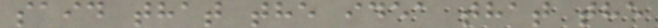said that the idea that the
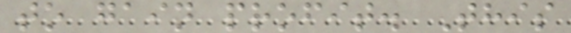to gain profit. This
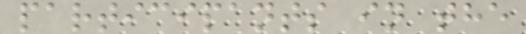participants in the
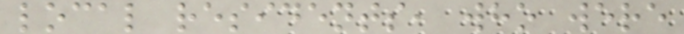local residents, who were
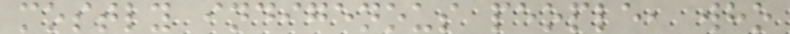mostly indigenous people, who
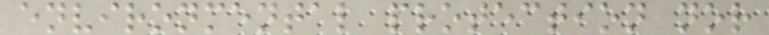environmental protection nor
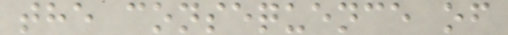the consequence of
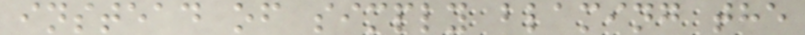instead of simply blaming the
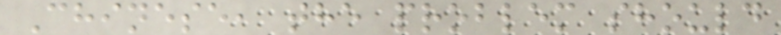Chinese, the problem should
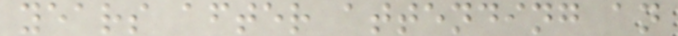years after attending an
